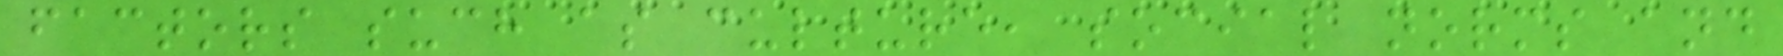factors such as culture, social norms and
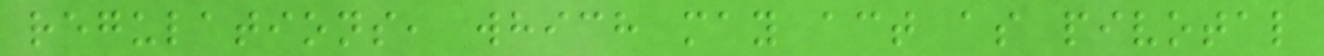regulations, which may act as pivotal
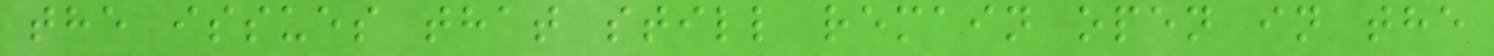the issues that still remain open in the
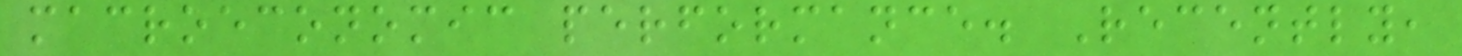macroeconomic performance. Recently,
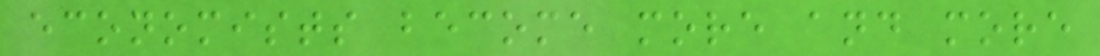economists become more and more
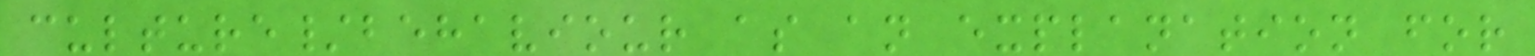culture/behaviour as an explanation for
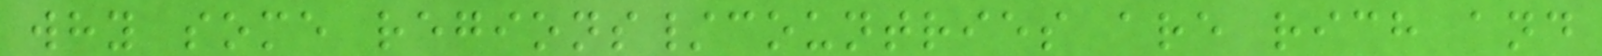why some regions/countries are rich and
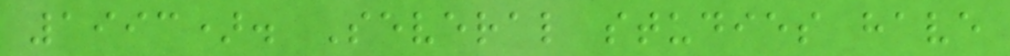1993). Several studies have
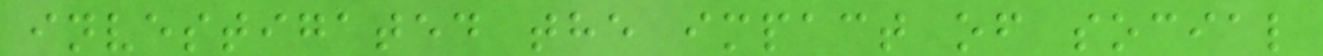investigated the impact of social
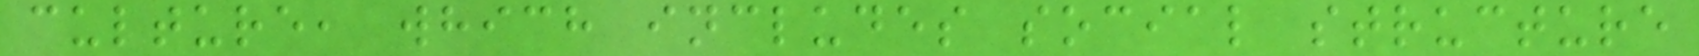culture, which includes social structure
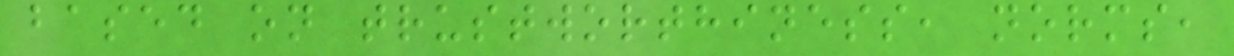based on trustworthiness, norms,
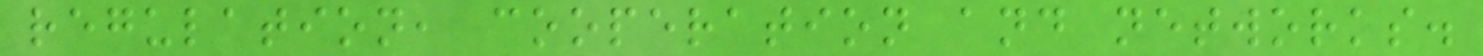regulation, cooperation and networks.
